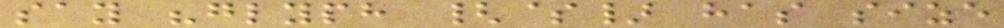say "glyph {$} has size
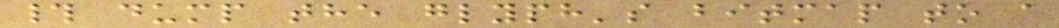# dump the glyph's bitmap to a
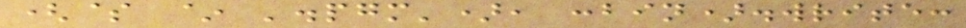($ ~ '.pgm'), :bin).write:
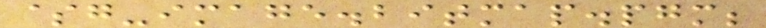$g-image.bitmap.pgm;
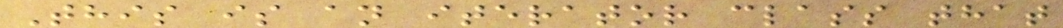This is an iterator class that
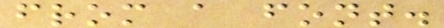from a font.
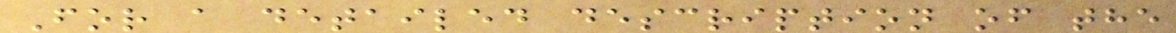For a detailed description of the
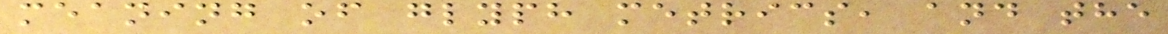meaning of glyph metrics, and the
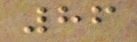86
